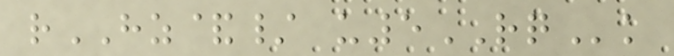rHZ&/ u5RQk
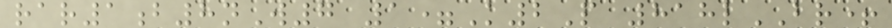rar1b8nW7 1=K2P 818lBR+
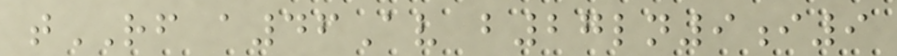tRF a46Av b27ln9i9
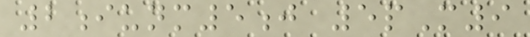2iunm5j 5pM9
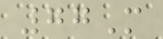77M
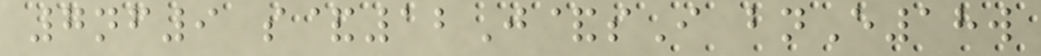7nf9 s&12J&sI bnE18w
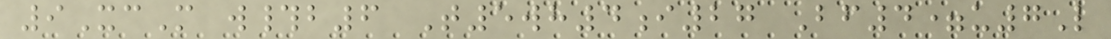9XcM w#b6 T5wh4i27 Bf4=u7L
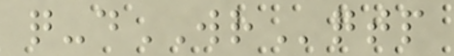q-dWRqtp
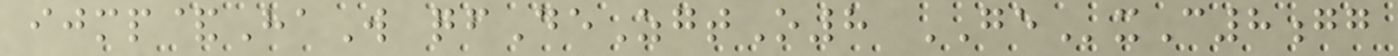ijmp&HaW qfDeZgtO8 GExC8gg
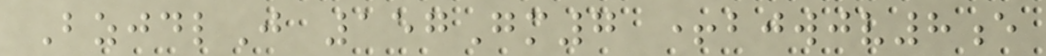BzjdlJ 157Gm7 +bjwjv8e
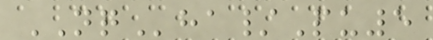NQha/Pu5
